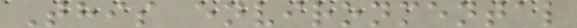This environmental
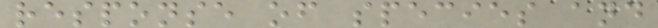response of species and
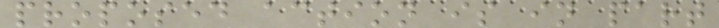proposed action is in part
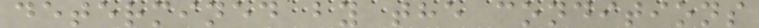determined by the conditions
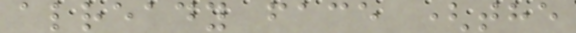already face (the
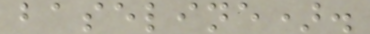baseline).
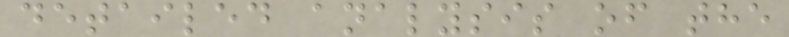detailed analysis of the
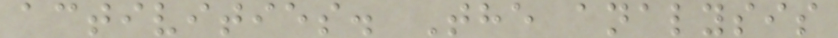activities. The analysis
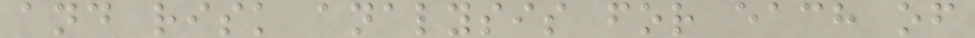and risk analysis for each of
